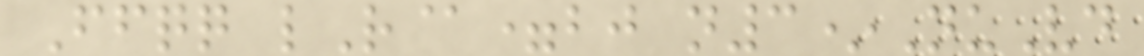Ffqq lR@=bj n3*NuVd
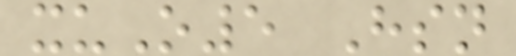xuO5 Hsn
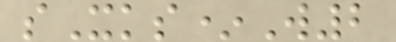sXks*W2
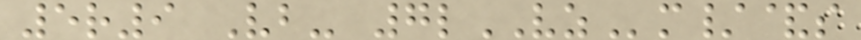5r9 Vb- 7lVZm/&s
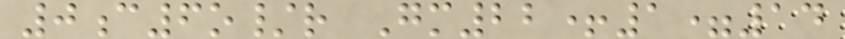0c6o/r Gm22+1=14
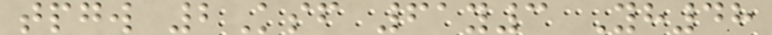tpgw 2Ksf 61y3 Yh48
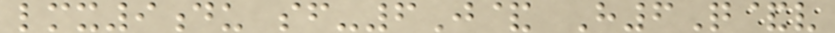lmx9du sf-6J& H6Q&v
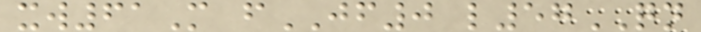xw61M fJF0 l57QN
